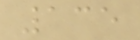135
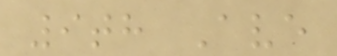9th Ave
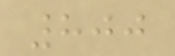800
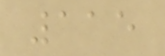115
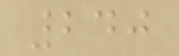240
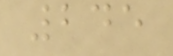245
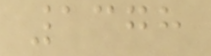1378
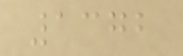1372
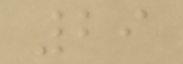29
